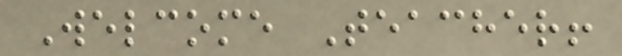Welcome Teacher!
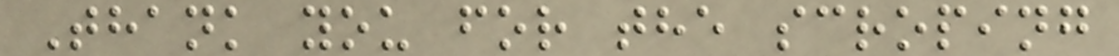Thank you for the scroping
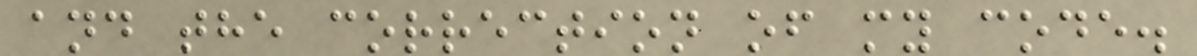and the correction of my code.
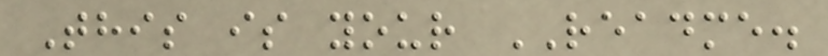This is your README.
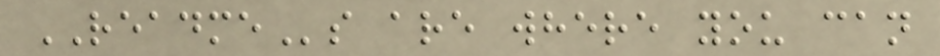READMEs are where you can
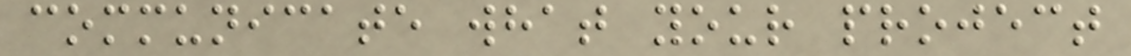communicate what your project
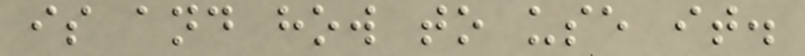is and how to use it.
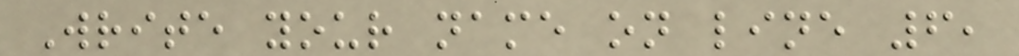Write your name on line 6,
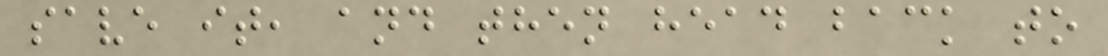save it, and then head back to
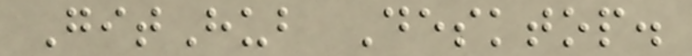GitHub Desktop.
